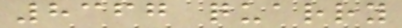8367 quarry
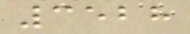3528
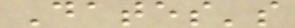Dates's
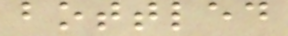bottled
